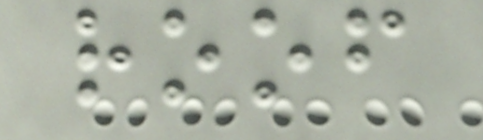roof
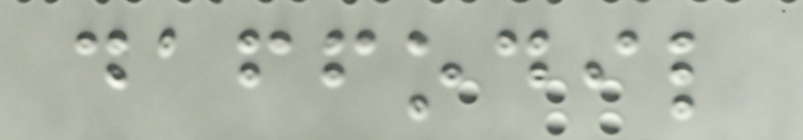daffodil
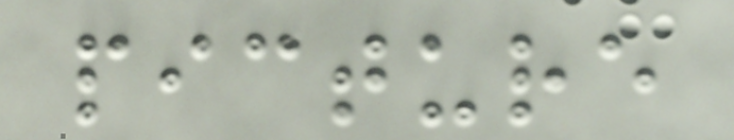picture
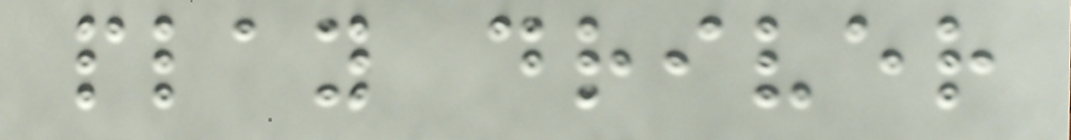play driver
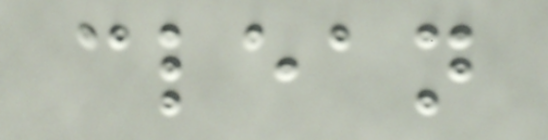clean
